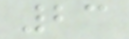23
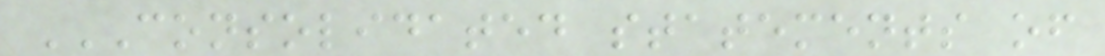CONSOLIDATED STATEMENTS OF
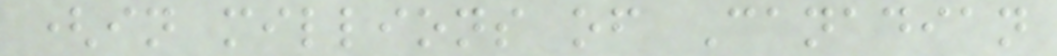(in millions of Canadian
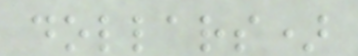dollars)
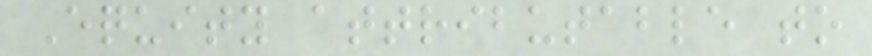Equity attributable to
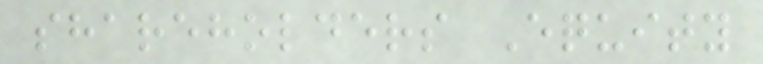shareholders Equity
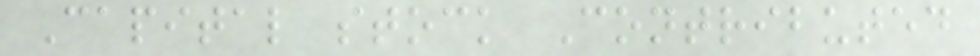Capital stock Contributed
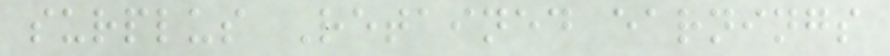surplus Retained earnings
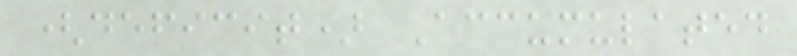(deficit) Accumulated
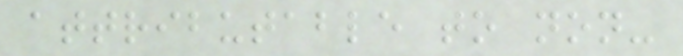attributable to non-
